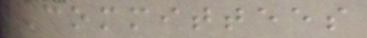Committees
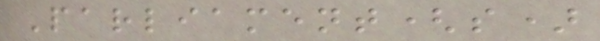Parliament(s)
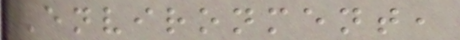Environment,
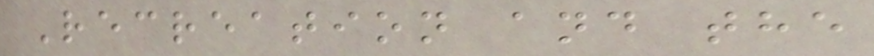Recreation and the
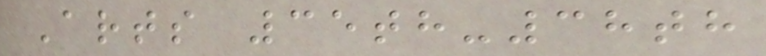Arts 35th-38th
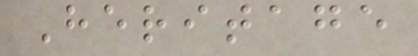Heritage
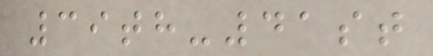39th-41st
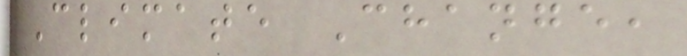Climate Change,
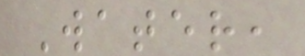Water,
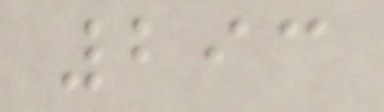293
